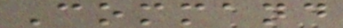Command
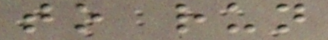to run
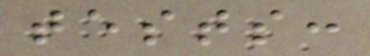tests:
